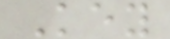Key
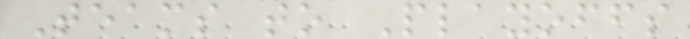Teams to Playoffs
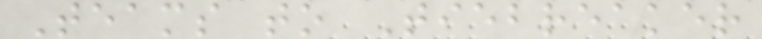Teams to Tiebreaker
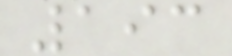193
